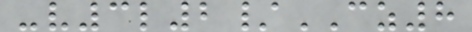-v3l2/CZ8
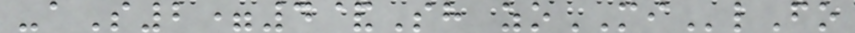-aS2=4&Sh zoMIlFo
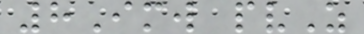8Imw pvZ
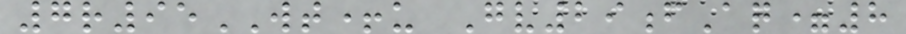7r95WT+u Gv29fAq=8
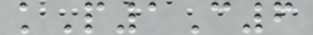kP1C6
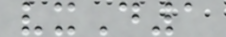vxD1
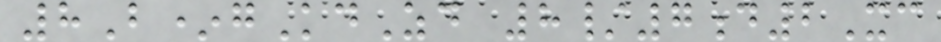8B*gKdZd 8/7d2Xc
